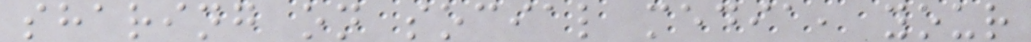sharing on social media, your
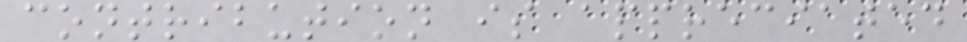contribution is appreciated
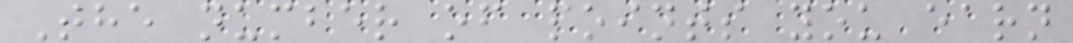The number of points you earn
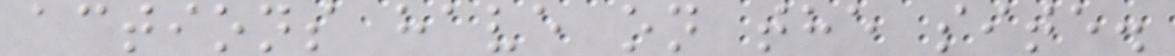actions have on the site.
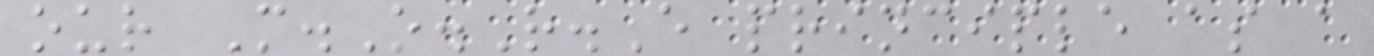our M.O.R.E principle as a
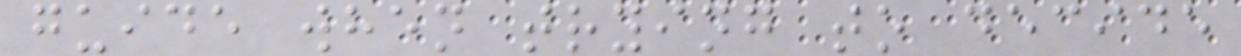guide when trying to decide
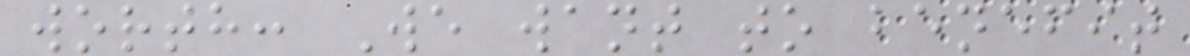worth: We want to benefit
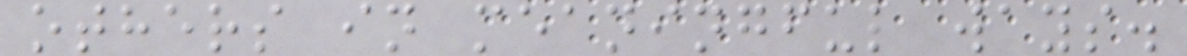others in meaningful ways.
